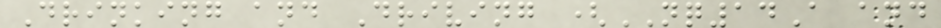Drinking and Driving (NQ14A and
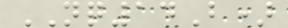NQ14B)
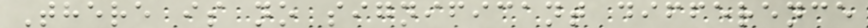There is no significant difference
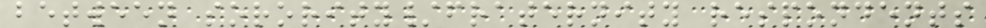between sorority/fraternity respondents
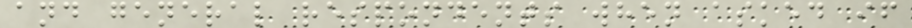and general respondents when asked if
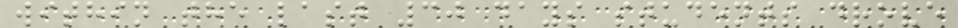within the last 30 days students drove
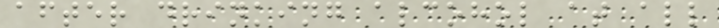after drinking alcohol at all
